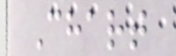Chart
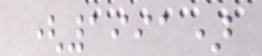(1991)
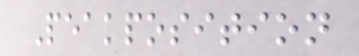Peakposition
